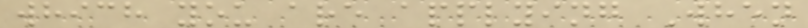which you are applying When
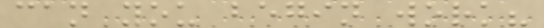can you begin work?
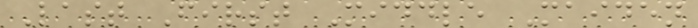Last First Middle Maiden
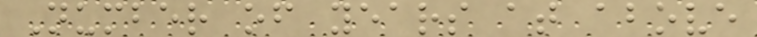Number of years at above
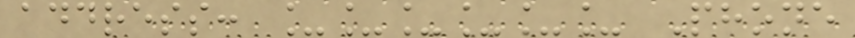address: ______ Phone
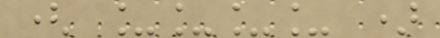( ____ )
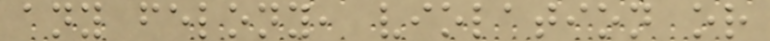any felony, violation or
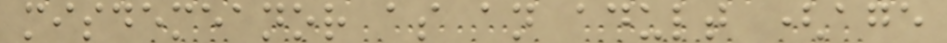misdemeanor as an adult (age
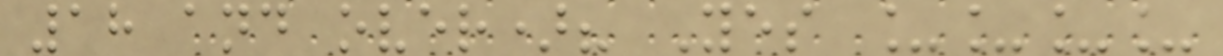18 and over)? Yes ____
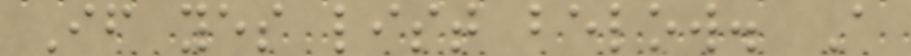If yes list below. A
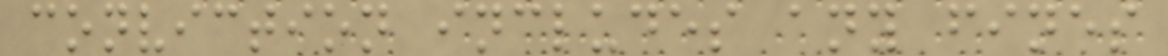conviction includes any fines
